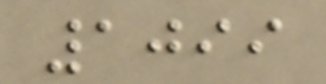1099
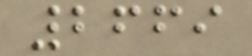2669
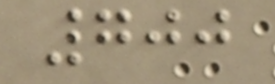700
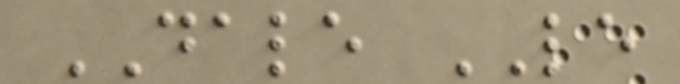DALE LE
